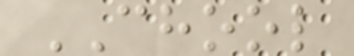CHOOL
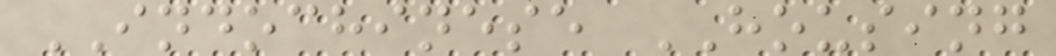INDOCHINESE HOUSING
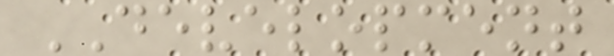DEVELOPMENT
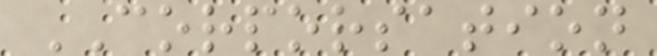CORPORSATION
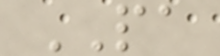PA
